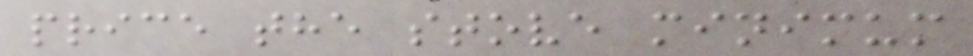price the stove minimum
